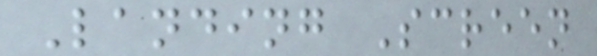Landing Screen
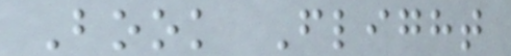Book Flight
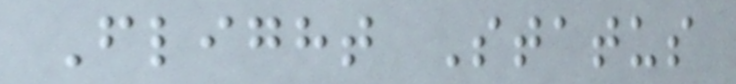Flight Status
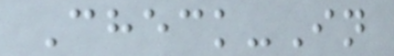Check-In
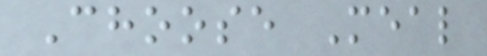Choose Meal
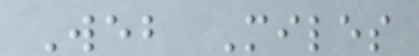Web Miles
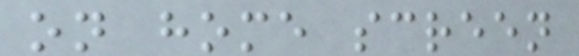on home screen
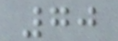70
